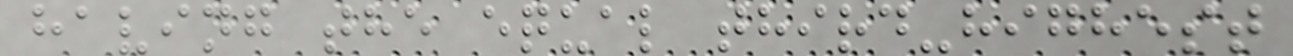having the equal third-highest
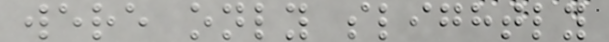were only slightly
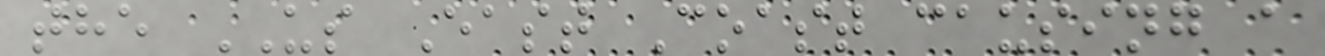the US East Coast causing a
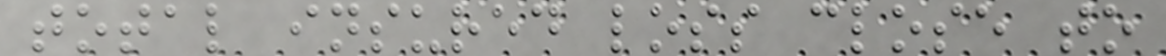total insured loss close to
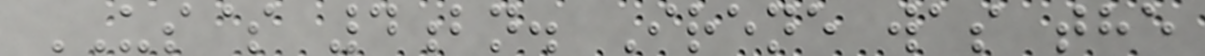US$ 4bn. Irene was the
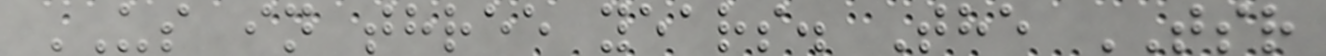US in three years. The TSR
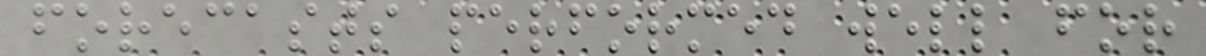forecasts performed well for
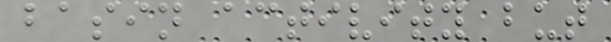basin activity but
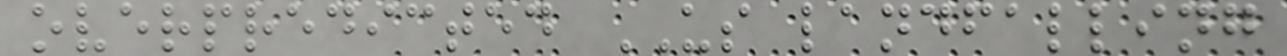overpredicted US landfalling
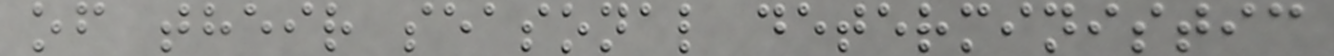of their seasonal deterministic
